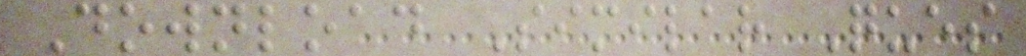Download Similar Ques
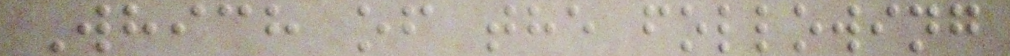Which of the following
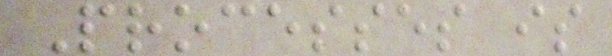Processes is
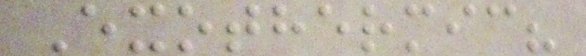Exothermic?
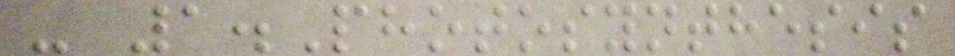- 1.Photosynthesis
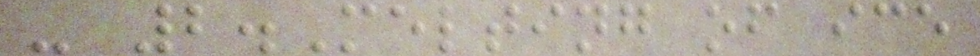- 2.Melting of ice
